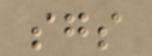sgs
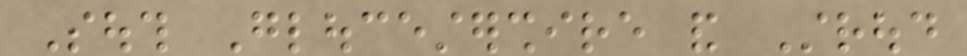South Gloucestershire and Stroud
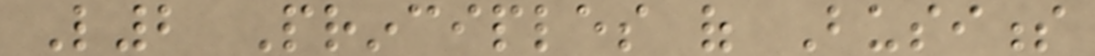L2 Principles of Business
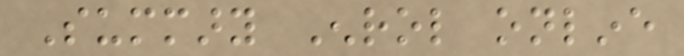Summary Enrol online
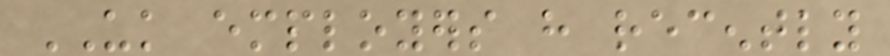UK employers have recently
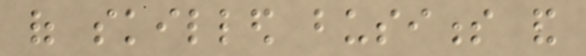of skilled business and
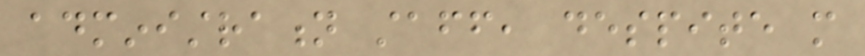administration staff, despite more
